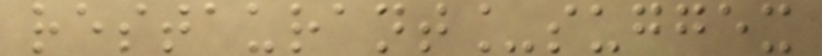restaurant_suggex
